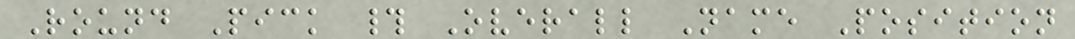Round Pick # Overall Name Position
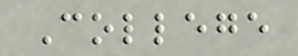College
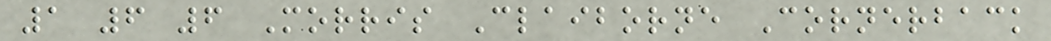1 6 6 Morris Claiborne Cornerback
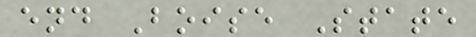end Boise State
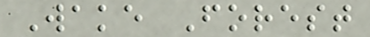Wake Forest
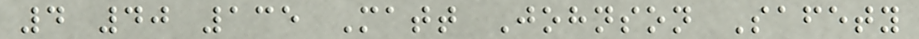4 40 135 Matt Johnson Safety
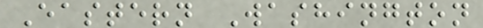Eastern Washington
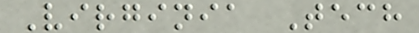Virginia Tech
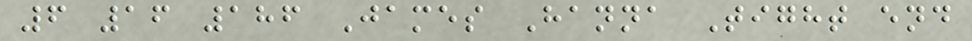6 16 186 James Hanna Tight end
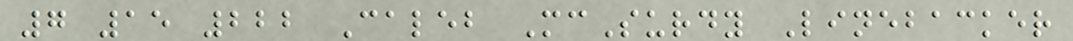7 15 222 Caleb McSurdy Linebacker
